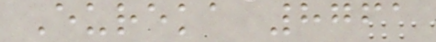Eureka 8761
